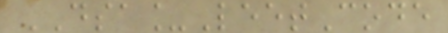DSA_LeetCode
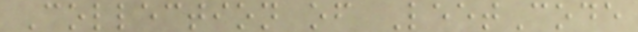Collection of LeetCode
